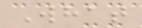What
